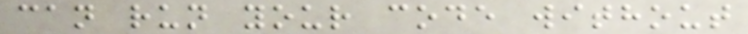can run your code without
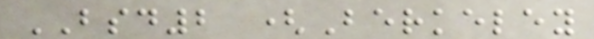BSD2 (Berkeley
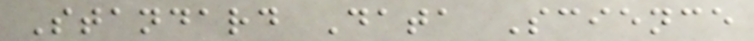Standard Data Science
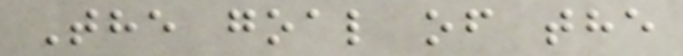The goal of the
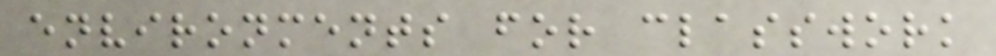environments for classwork
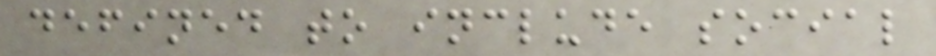defined to include social
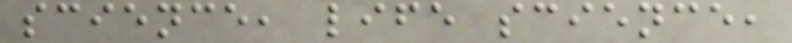science, life science,
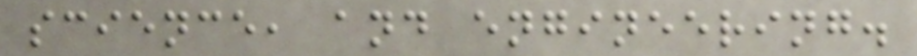science, and engineering.
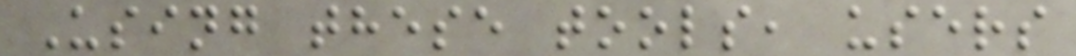Using these tools, users
